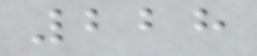228
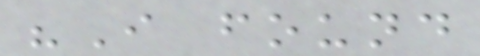"I found
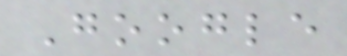Google
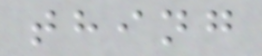thing
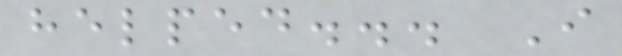helped... I
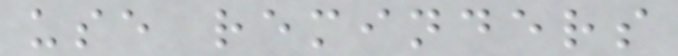use reminders
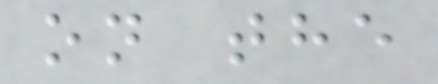on the
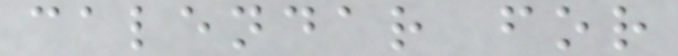calendar for
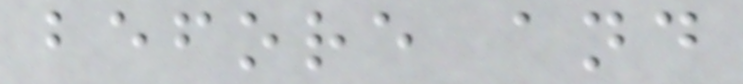before and
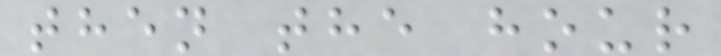then the hour
